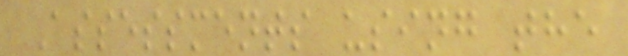Assessments using the
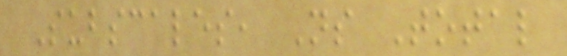Subscales, Ns Total
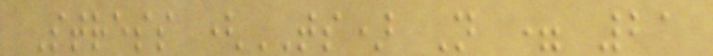Stress (TS) N = 21
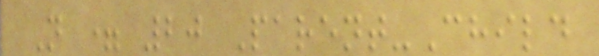N = 20 Parent-Child
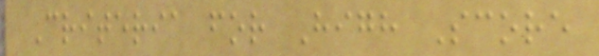Criteria for High Score
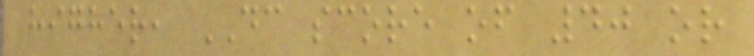higher, DC score of 40 or
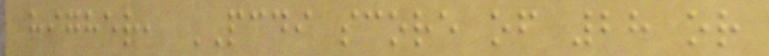higher, PCDI score of 28 or
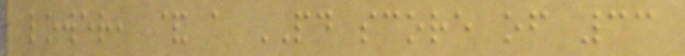lower, & a PD score of 33
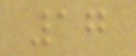17
